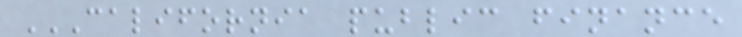CALIFORNIA PUBLIC FINANCE
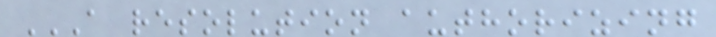A RESOLUTION AUTHORIZING
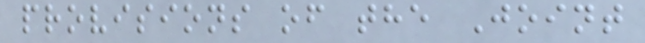provisions of the Joint
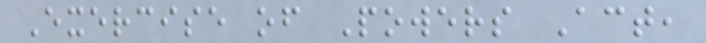Exercise of Powers Act,
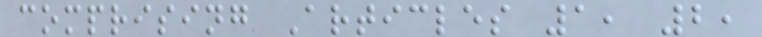comprising Articles 1, 2,
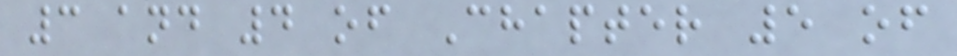3 and 4 of Chapter 5 of
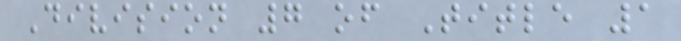Division 7 of Title 1
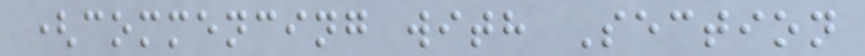(commencing with Section
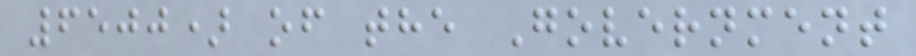6500) of the Government
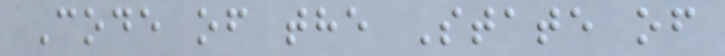Code of the State of
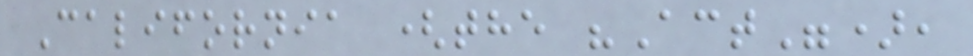California (the "Act"),
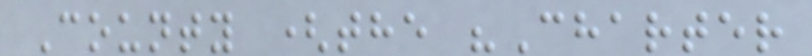County (the "Charter
